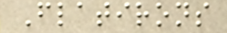Flatirons
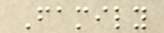Family
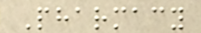Pharmacy
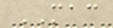MAC
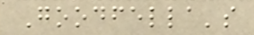Goodfella's
